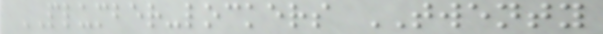PLUMBER-lockers TWENTY
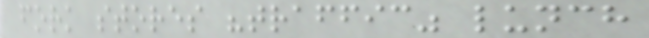fork stores "traffic" lunch
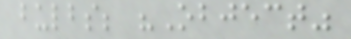bulbs; "Object"
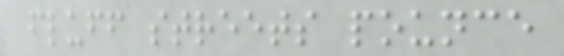fluff streets pounce
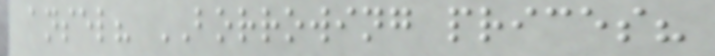ansel? BORROWING prices?
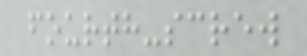fourth-screw
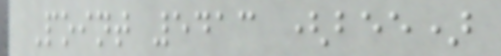Point 5413 (bee)
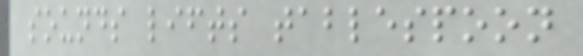sounds lifts tablespoon
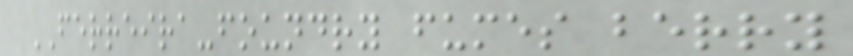FERREIRA-foundry fumes berry
